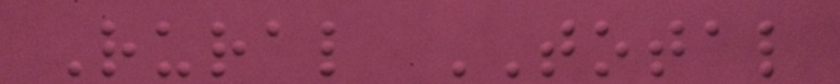Rural TOTAL
